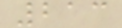213
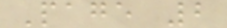Page 2
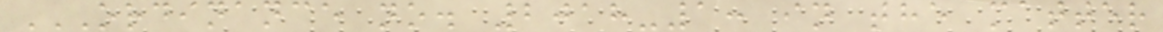ORDINANCE NO. 2018-1: IN THE MATTER
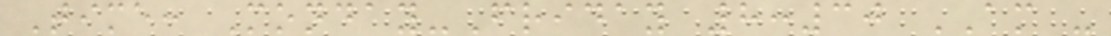Time: Monday-Friday 8:30 AM -
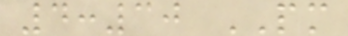4:30 PM
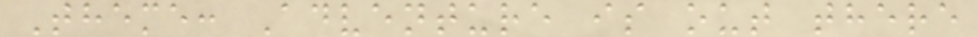Theme: Adventure is out there
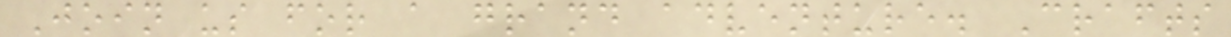Join us for a grand adventure. Crafts
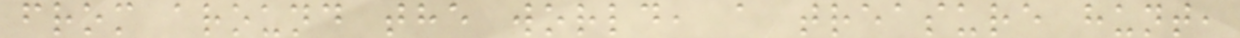from around the world, a treasure hunt,
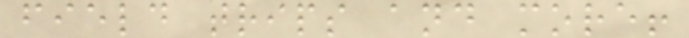field trips and more!
